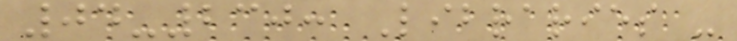04-230: Libraries -
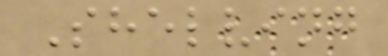Shelving
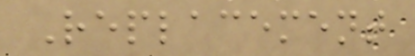Replacement
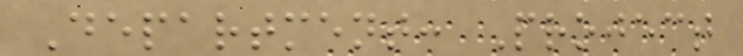Department: Project
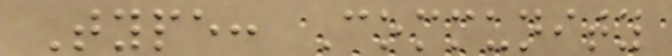Type: Community
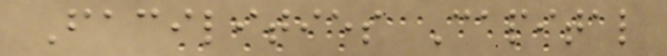Facilities Capital
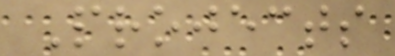Projects
